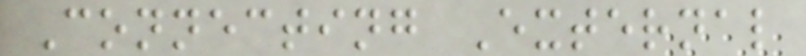Connecting External
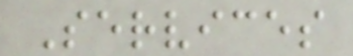Services
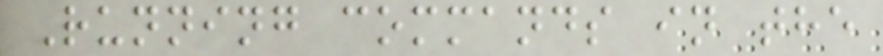Running commands in the
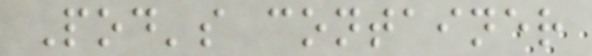Pod's container
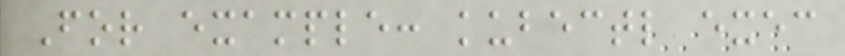For example: kubectl exec
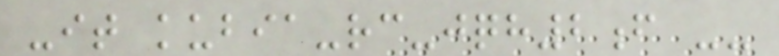-it kubia-rc-jqh2f --
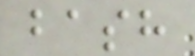bash
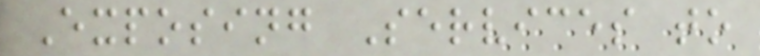Exposing Services to
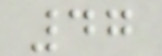47
